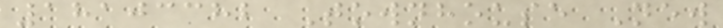18103382 Townhouse New
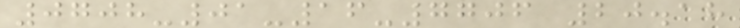0708-01-16-7706 20.18
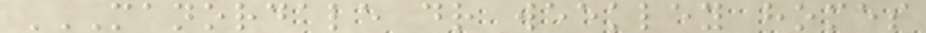MANORDALE DR WEEKLEY HOMES
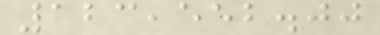123,552.00
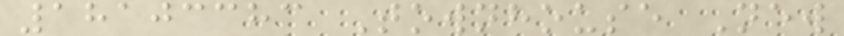18103383 Townhouse New
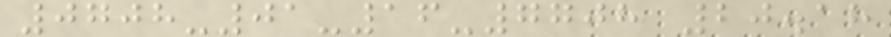0708-01-16-7708 20.18
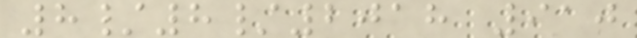8/8/2018 910
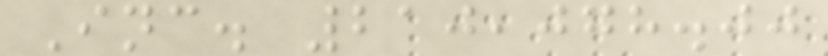Inc. 210,078.00
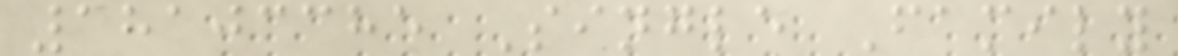18103385 Single Family
